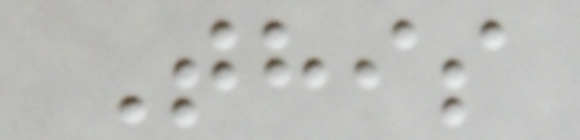This
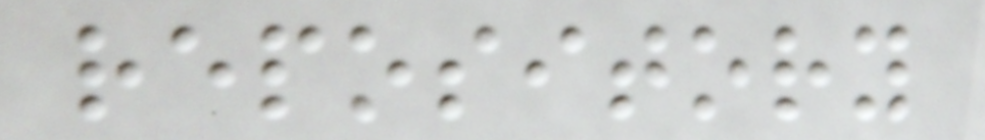repository
